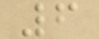6
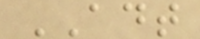ADT
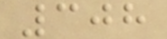308
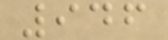946
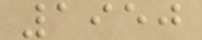1950
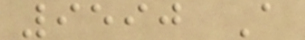9590 A
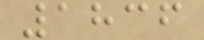1836
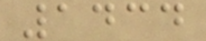1434
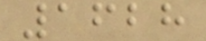1628
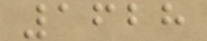1628
